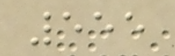555
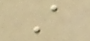A
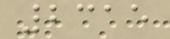2315
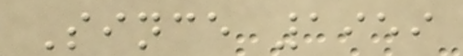Since 1959
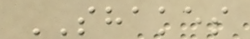SHAKES
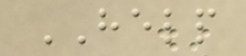HELP
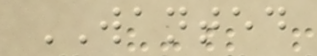WANTED
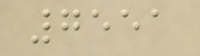7551
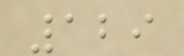129
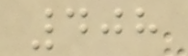408
